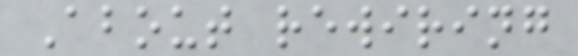About rewiring
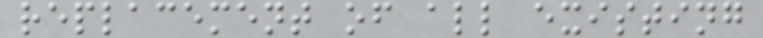replacement of all existing
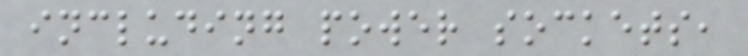including power sockets,
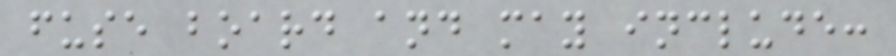fuse board and may include:
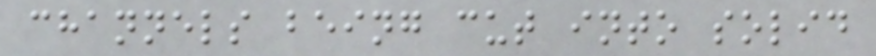channels being cut into solid
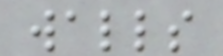walls
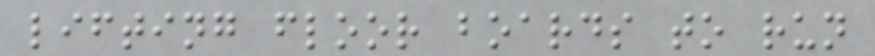lifting floor boards to run
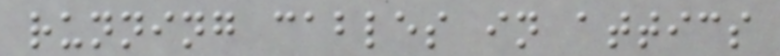running cables in attics
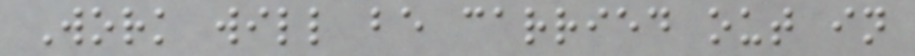Work will be carried out in
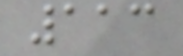113
